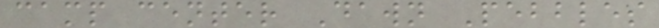camp center Dawn Pebbles
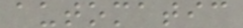automatic
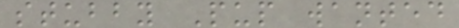stubby Pup wanted
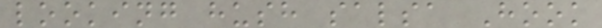looking hush salsa Hook
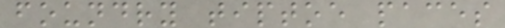foundry tiptoe paces
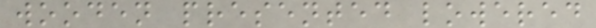wooden presented lowered
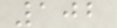102
